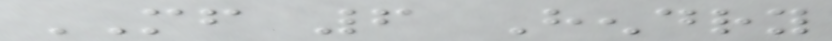MF 6 Hendry
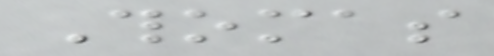Thomas
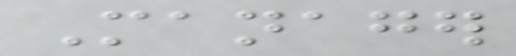Manager
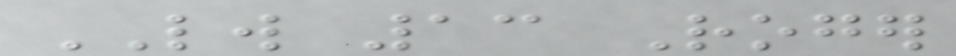LW 13 Roger
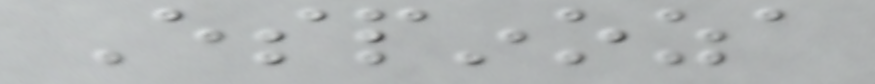Espinoza
